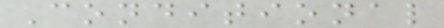Conditional
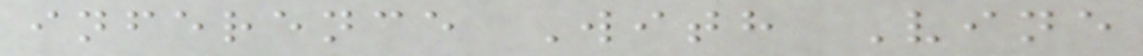inference With Vine
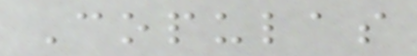Copulas
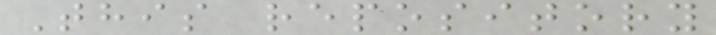This repository
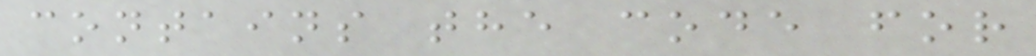contains the code for
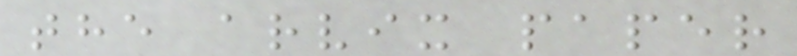the arvix paper
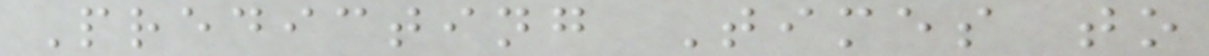Predicting Times to
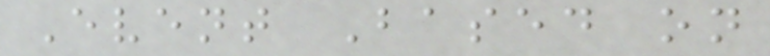Event Based on
